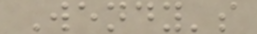Wendy's
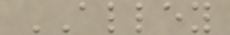ALLEY
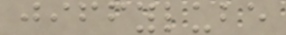jiffylube
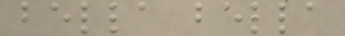bella bella
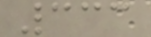333
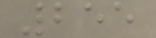255
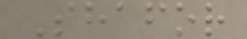Shafor
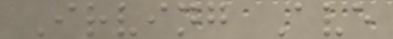Irving Ave
